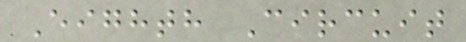Eighth Circuit
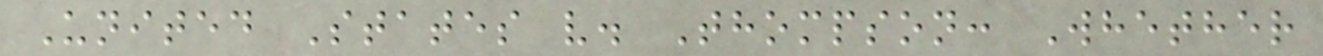United States v. Thompson: Whether
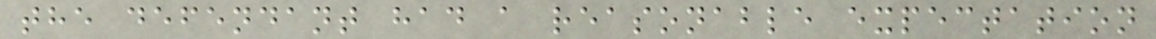the defendant had a reasonable expectation
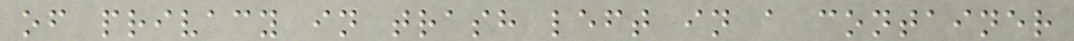of privacy in trash left in a container
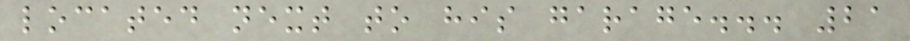located next to his garage... 21
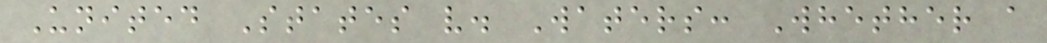United States v. Waters: Whether a
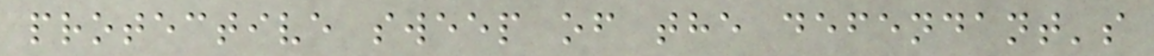protective sweep of the defendant's
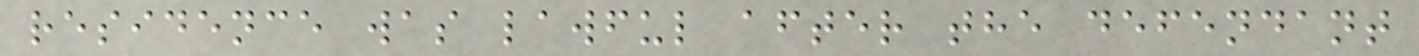residence was lawful after the defendant
